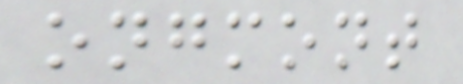ongmont
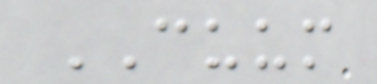CUUM
